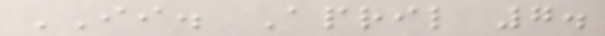II. April 7.
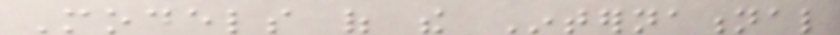Models of the International
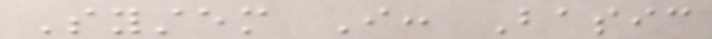System I: Basic
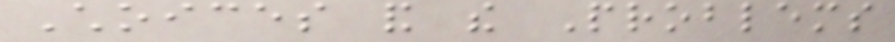Choices and the Problems
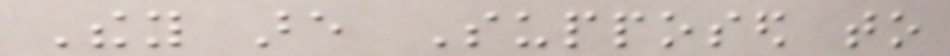They are Supposed to
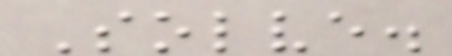Solve.
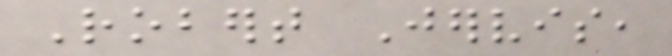Robert Jervis,
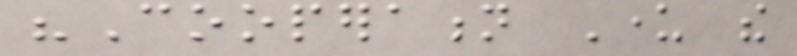"Cooperation Under the
